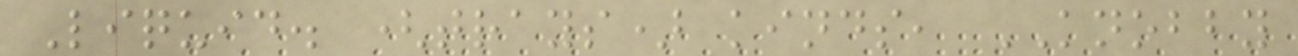Liquid. (trays) kinds, KNOBBY
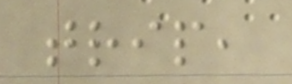trip,
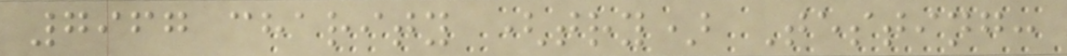7967 charity (try) Testing:
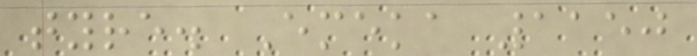tyre. Emeka 1150
